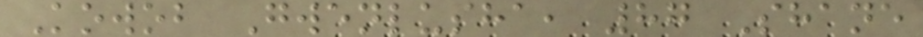Kowob Gwenlusha, 87 Shane
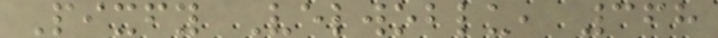Pixfy Velwoblu, 368
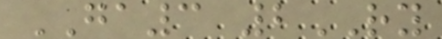GA3 2RY
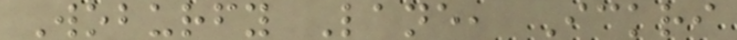Woburfy Lane, Ickri
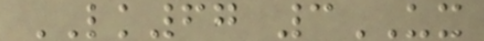LK67 3UX
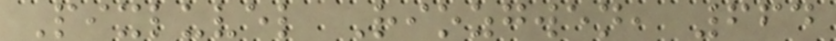Pixluvel Riozgwen, 664
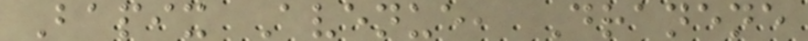Bapix Avenue, Dranene
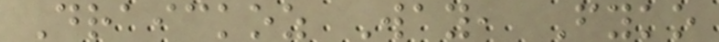Draickoz Way, Fyko
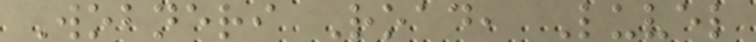Wobneri Road, Luvel
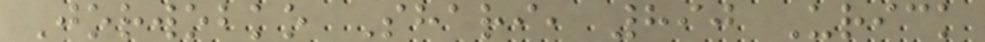Jorwobko Shari, 890 Urick
